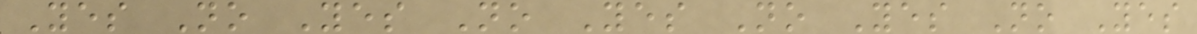Yes No Yes No Yes No Yes No Yes
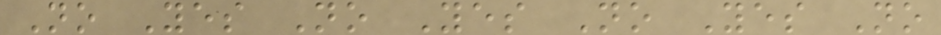No Yes No Yes No Yes No
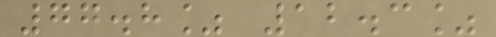77.8% 12.3%
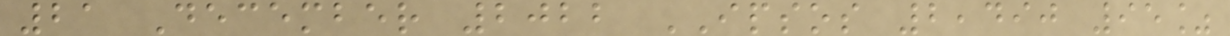21 December 2022 IPSOS 2,490 95%
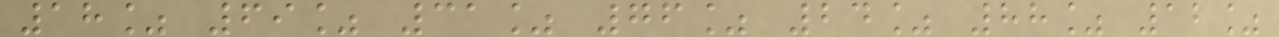18% 69% 31% 76% 24% 88% 12%
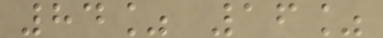84% 16%
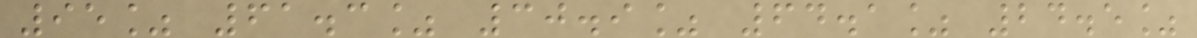95% 61.3% 30.9% 64.1% 24.5%
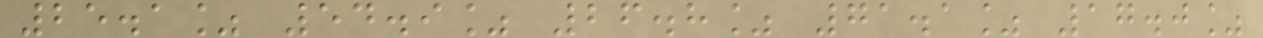25.1% 54.9% 26.8% 71.1% 17.0%
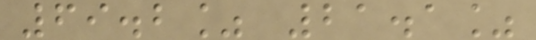69.2% 21.1%
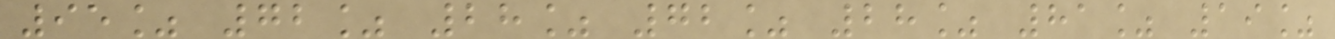95% 72% 28% 72% 28% 81% 19%
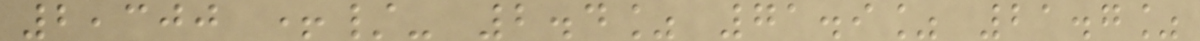2,300 +/- 2.4% 71.9% 21.7%
